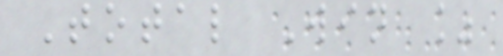Total Win %
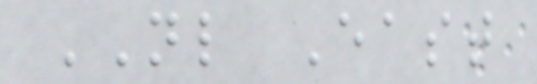NL East
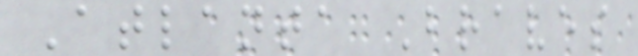Atlanta Braves
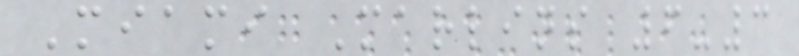Miami Marlins 6-3
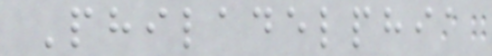Philadelphia
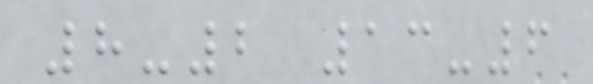8-2 13-6
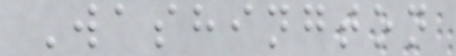Washington
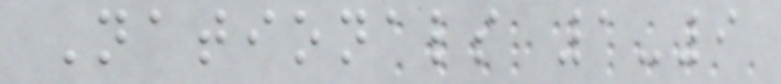Nationals 1-9
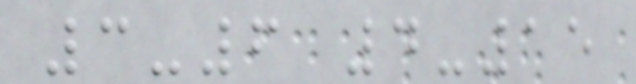3-6 4-15
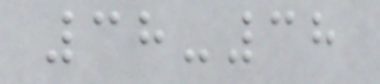38-38
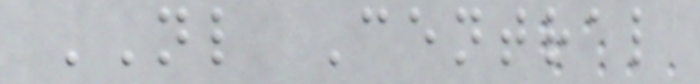NL Central
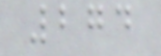274
